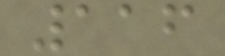116
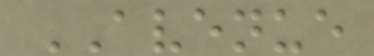AVENUE
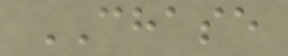CHASE
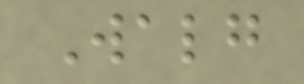Walg
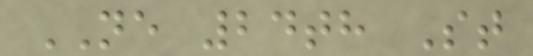NE 24th St
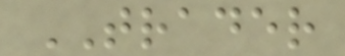TRADER
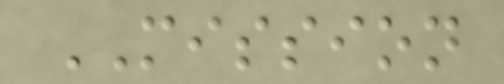MISSION
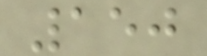150
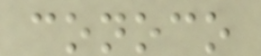conoco
